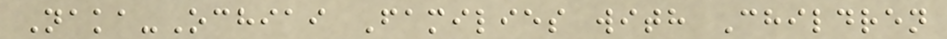Naka-Ochiai Families with Children
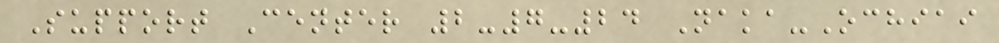Support Center 2-7-24 Naka-Ochiai
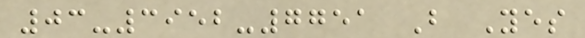03-3952-7751 B Yes
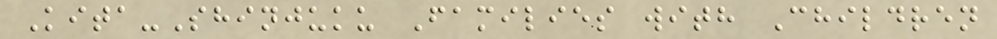Kita-Shinjuku Families with Children
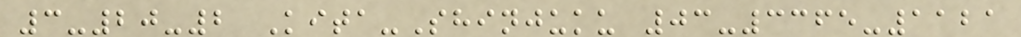3-20-2 Kita-Shinjuku 03-3365-1121
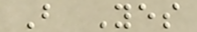B Yes
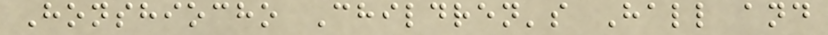Honshiocho Children's Hall and
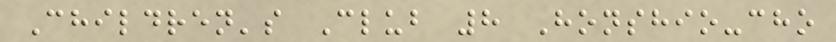Children's Club 8 Honshio-cho
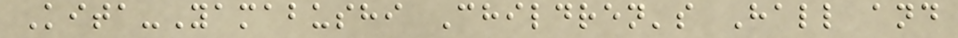Kita-Yamabushi Children's Hall and
